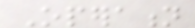Operation
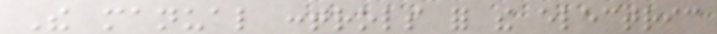The manual controls for the electric
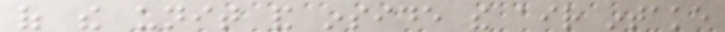of the unit and inside the air intake
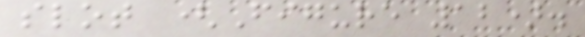slot (Figure 12).
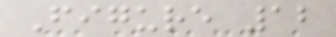Figure 12
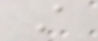A
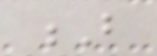B
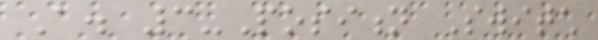A. 3-Position Switch
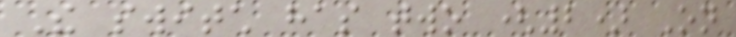The switch has two (2) On
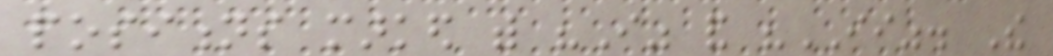positions marked with "I" and "II". The
